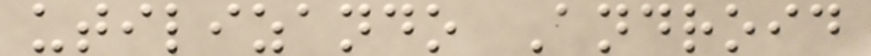utilizando Android
